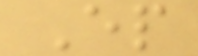Ep
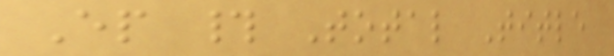Ep # Total Title
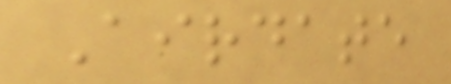Airdate
